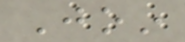Join
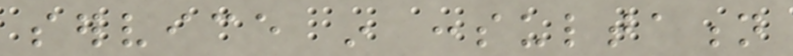service in consultation
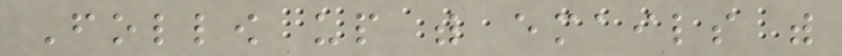Follow up with emails with
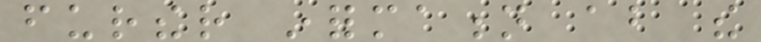further information about the
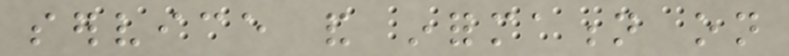service and information on
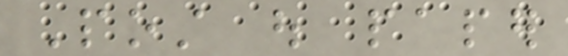Post out paper
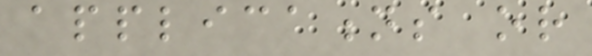applications or
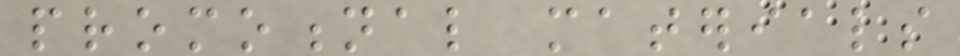promotional materials
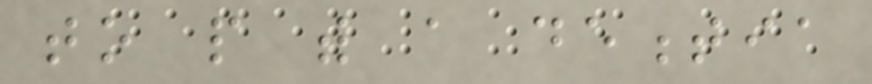to people with a dementia
